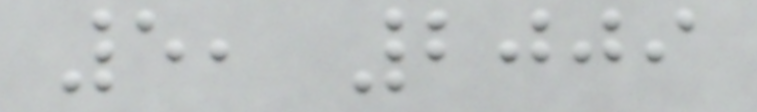5, 2009
